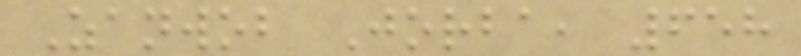Zanwob Jorba, 658
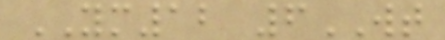YM12 6WT
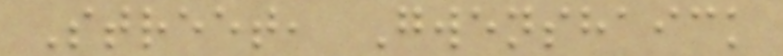Street, Gwenshaick
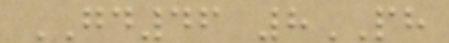GD46 8PH
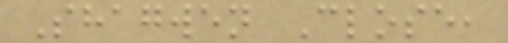Shagwen Close,
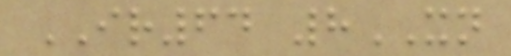IR64 8XN
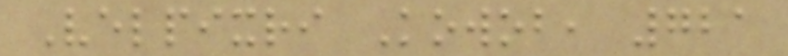Velpixri Kowob, 721
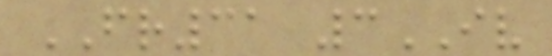FR31 3IV
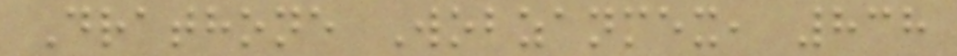Drathone Wobzanmex, 838
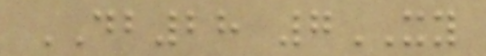DB28 7XY
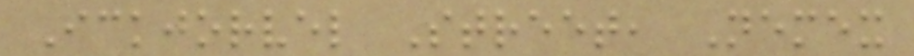Ickjorvel Street, Nemex
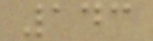143
